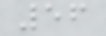56
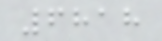6818
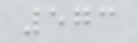573
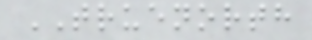TRUENORTH
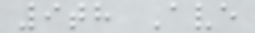9th Ave
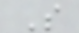S
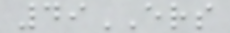49ERS
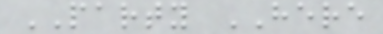PARTY HERE
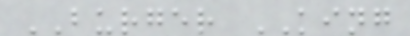BURGER KING
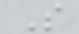S
